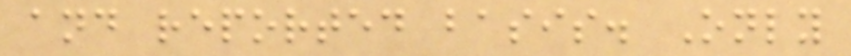and reported basis. Only
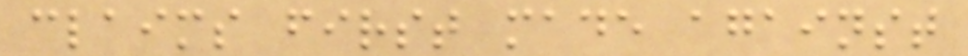claims first made against
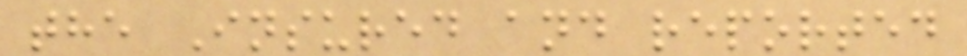the Insured and reported
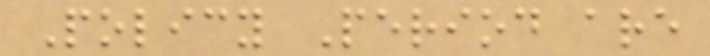Policy Period are
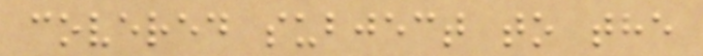covered subject to the
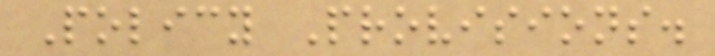Policy Provisions.
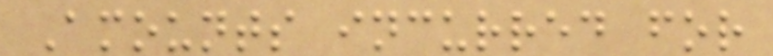Amounts incurred for
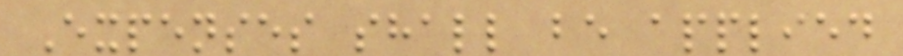Expenses shall be applied
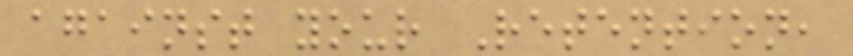against your Retention,
